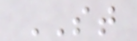ST
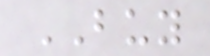BUY
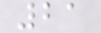21
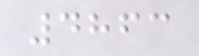4863
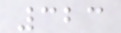323
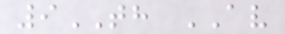9TH AV
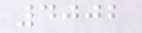4002
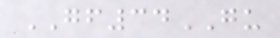GF34GU
